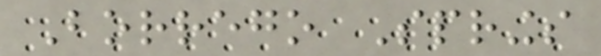Borrego Springs
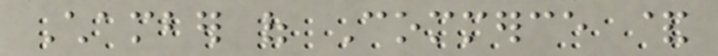Chamber of Commerce &
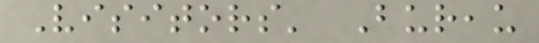Visitors' Bureau
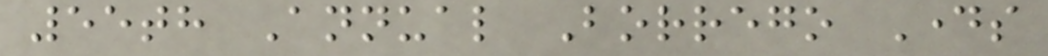55th Annual Borrego Days
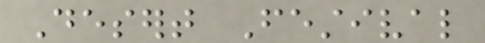Desert Festival
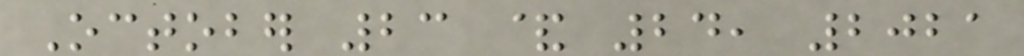October 23 & 24, 2021
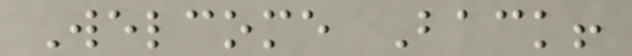Welcome Back!
